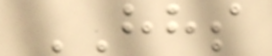HHS
